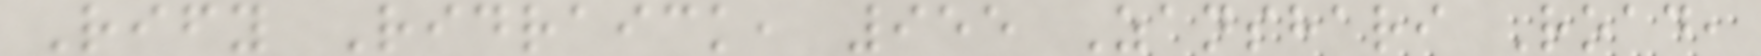Rify Ridraick, 955 Zanshari Road,
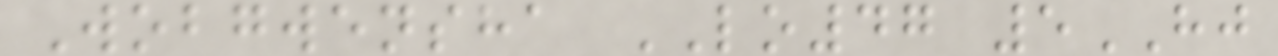Wobgwensha LO47 5HJ
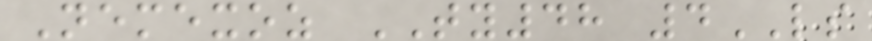Nemexoz TY48 4LS
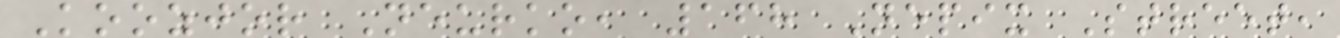Koozjor Neurko, 168 Nepix Street,
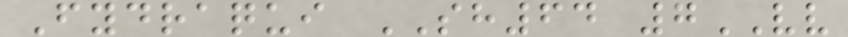Fydraqui SH64 7VV
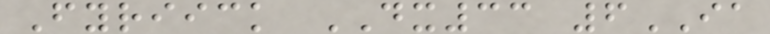Fyriick DX33 6IA
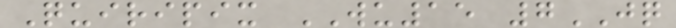Quiripix WU15 7JQ
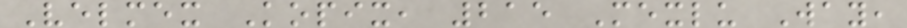Velmex Kopix, 215 Mexlu Way,
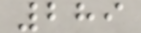289
